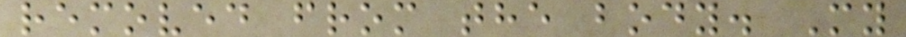removed from the body. My
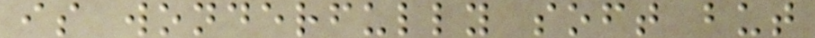is wonderfully soft but
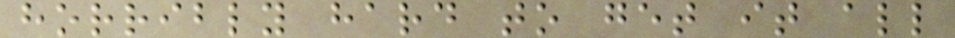horribly hard to get it all
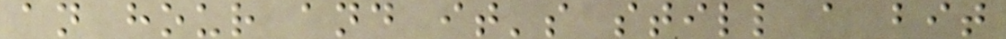an hour and it's still a bit
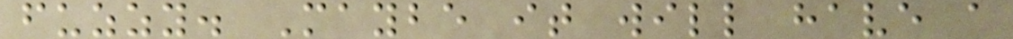fuzzy. Maybe it will have a
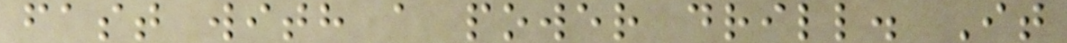fast with a power drill. It
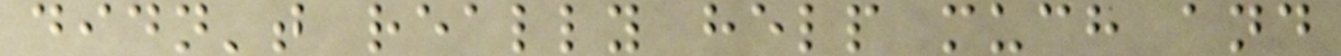didn't really help much and
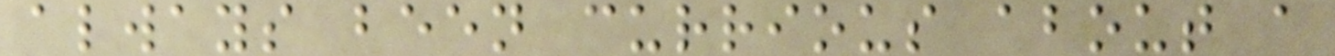always been currious about a
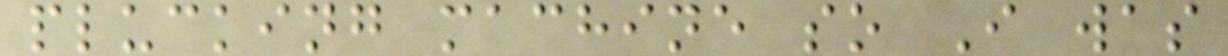plucking machine so I was
